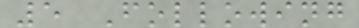5 Following
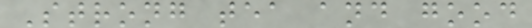Strong tea and good
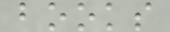books
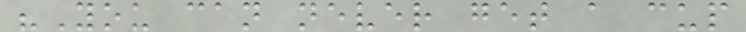"You can never get a cup
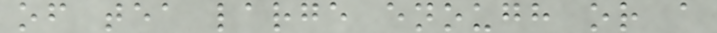of tea large enough or a
